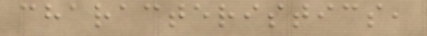characteristics,
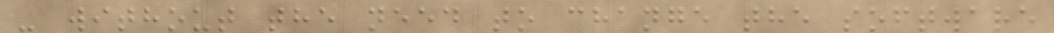- without the need to change the software
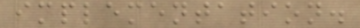implementation.
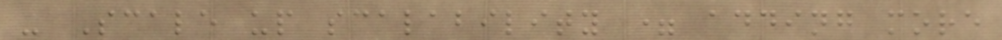- Scale up scalability = adding more
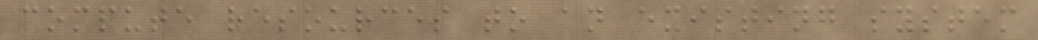compute resources to an existing system
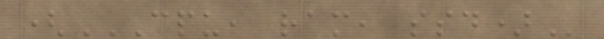(CPU, RAM, SSD)
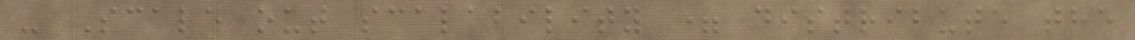- Scale out scalability = distribute the
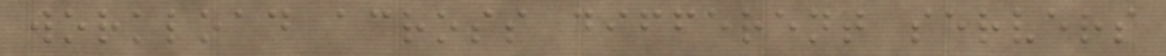workload across different servers
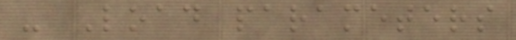- Load parameters
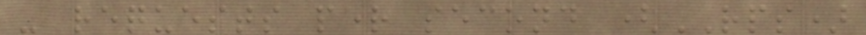- requests per second (RPS)
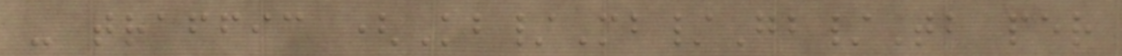- traffic (Kb/Mb/Gb/Tb per
